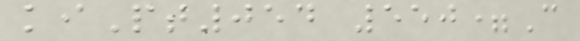kiPt054 550=C
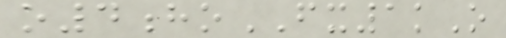o4hoFX1kO
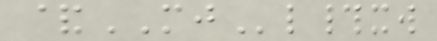&MJl#xw
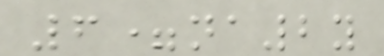6=na2y
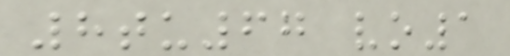8tu67 vo1
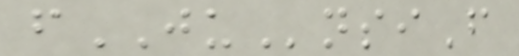fJUnsiF
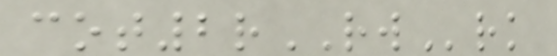cot2rRWrk
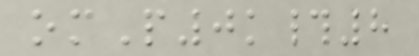omP0k#8
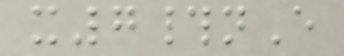x7#nE
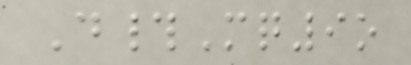D#Mq9o
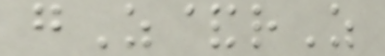gZ&rZ
